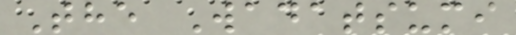The Wadatsumi
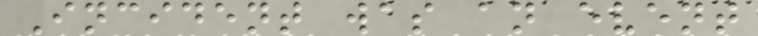Incident was an event
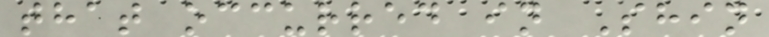that occurred in Shin
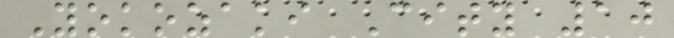Yokozaki City 10
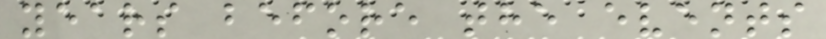years before the events
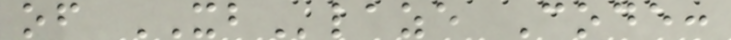of XBlaze Code:
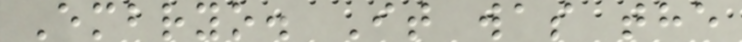Embryo. It was the
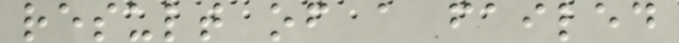result of a failed
